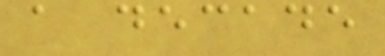a decade
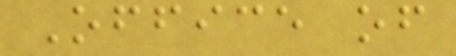Office of
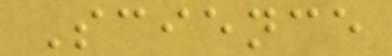Science
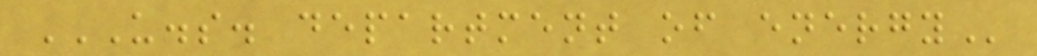U.S. DEPARTMENT OF ENERGY
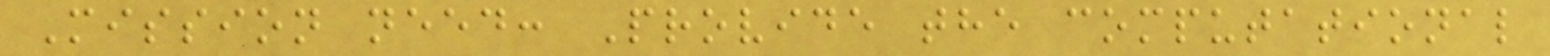Mission need: Provide the computational
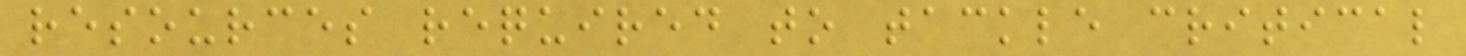resources required to tackle critical
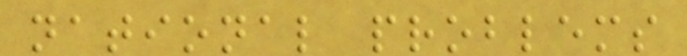national problems
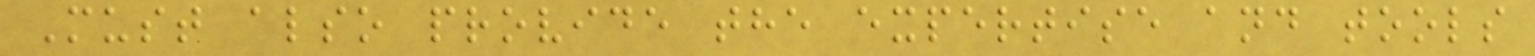Must also provide the expertise and tools
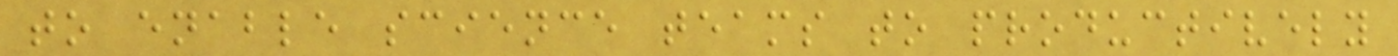to enable science teams to productively
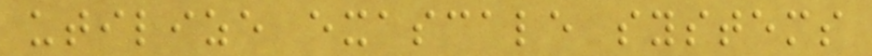utilize exascale systems
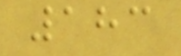183
